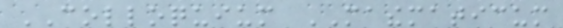COLLOQUIUM MATHEMATICUM
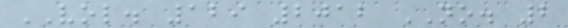VOL. 129 2012 NO. 2
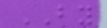BY
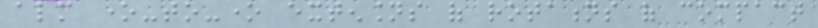almost one-to-one extensions of rotations of compact
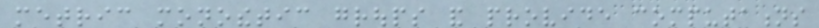metric monothetic groups and provide computations
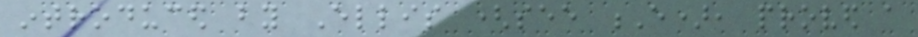introduced by Ellis (see E), proved a
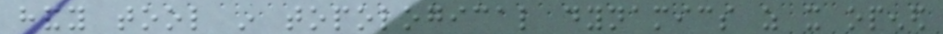handy tool in topological dynamics as it opened
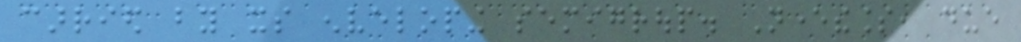carried by its enveloping semigroup. Nevertheless, due
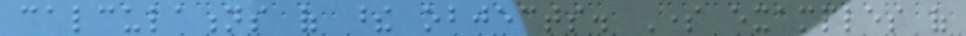calculations of these objects. Some examples of
